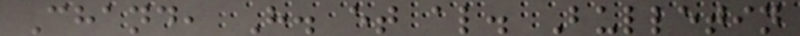Chand, H. et al. Bulletin
